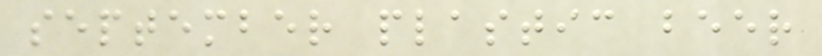september plastic beer
